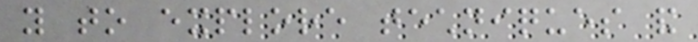you to explore techniques and
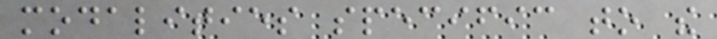modalities specific to the
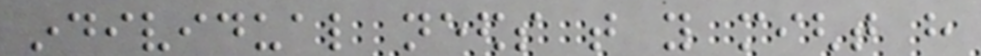individual needs that you might have
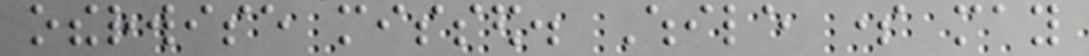otherwise missed. While some may
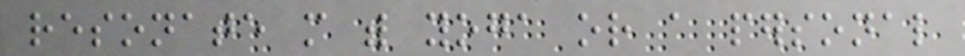resonate more with yoga or a personal
